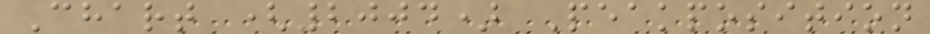Chart (2004) Peakposition
